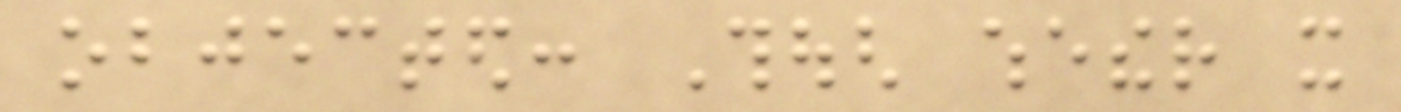objected: Though whether it
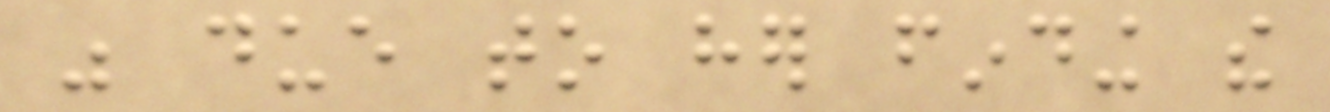was due to her finding the
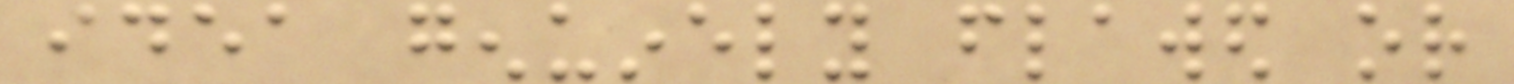idea genuinely flawed or
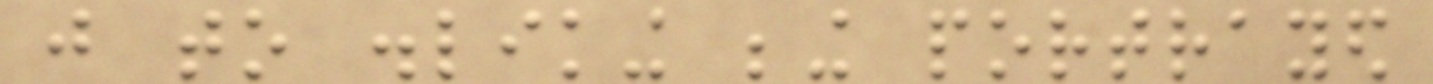just to disliking being portrayed
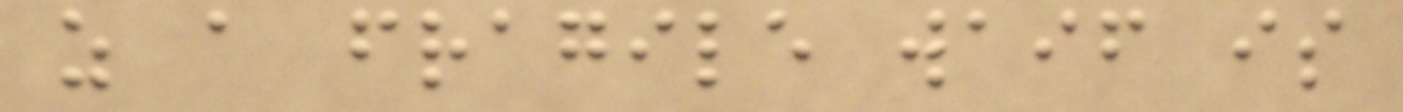as a fragile waif is
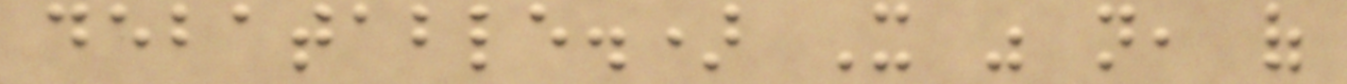debatable.) It was not, of
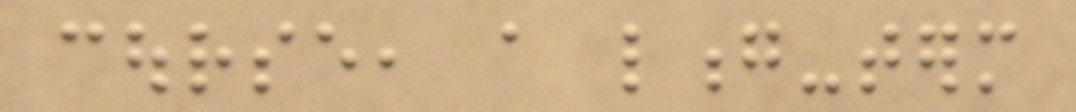course, a long-term
